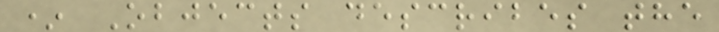* Objects describes the
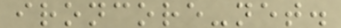ironcore-net.
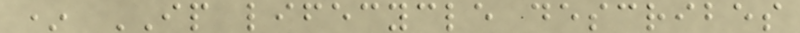* IP lifecycle describes
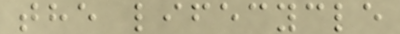the lifecycle
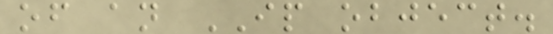of an IP object.
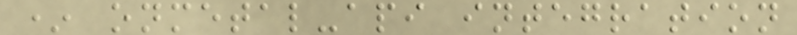* onmetal-api integration
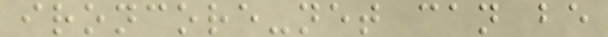ironcore-net can be
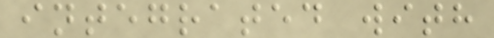integrated with
